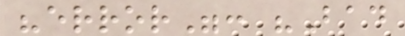"error": "Bad
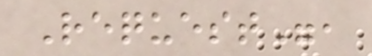Request",
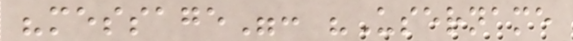"message": "Username
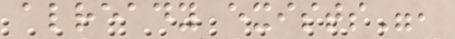already exists",
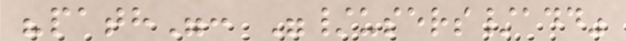"path": "/users/add"
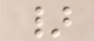}
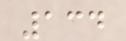134
